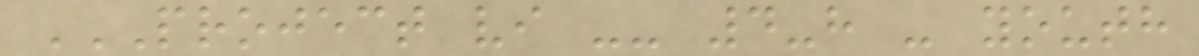PROJECT VI -- 4-H - YOUTH
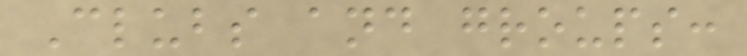Clubs and groups:
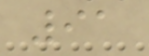91
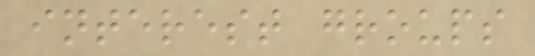interest groups
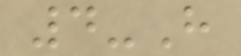4-H
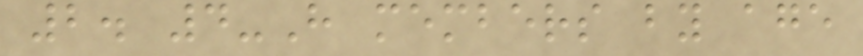2. 4-H members by age
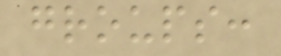groups:
